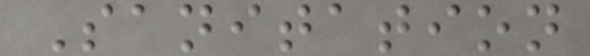Sanitation
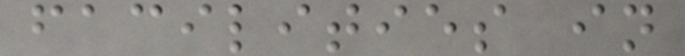facilities in
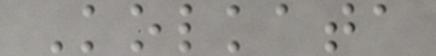Kolkata
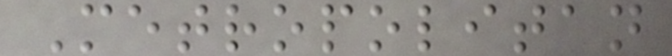Metropolitan
